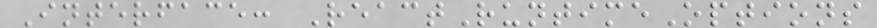Interface: ReactRuntimeOptions
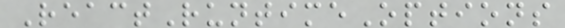ReactRuntimeOptions
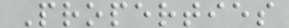Properties
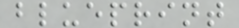blueprint
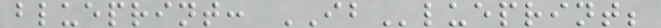blueprint: IBlueprint;
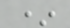*
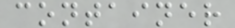container
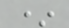*
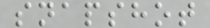snapshot
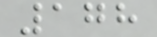178
